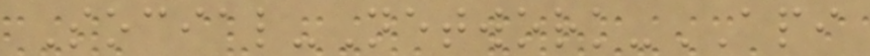Social-Network-API
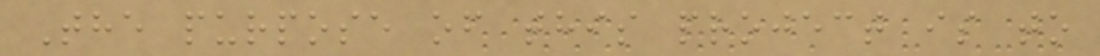The purpose of this project is to
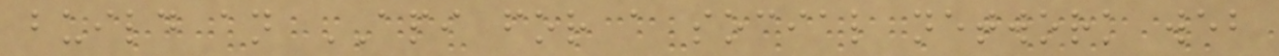build an API for a social network web
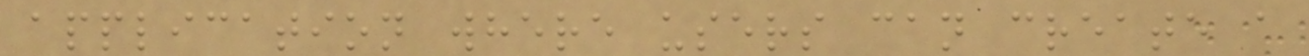application where users can create a
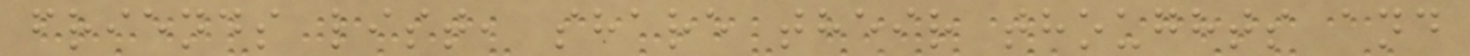friends list, share their thoughts and
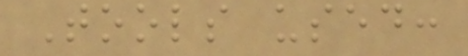Tools used:
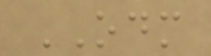ODM
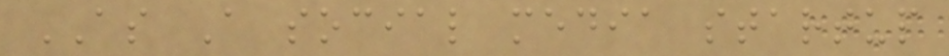AS A social media startup
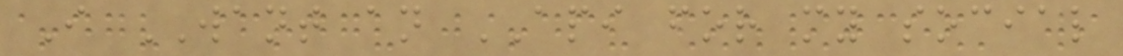I WANT an API for my social
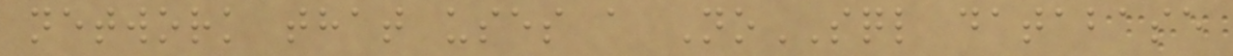network that uses a NoSQL database
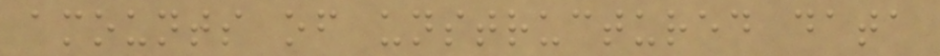amounts of unstructured data
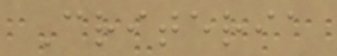Criteria
